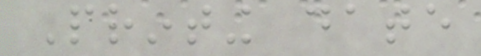Printing date
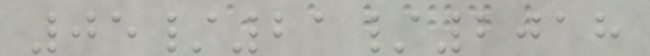05/21/2018
